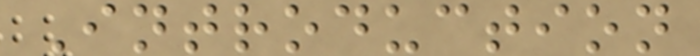Introduction
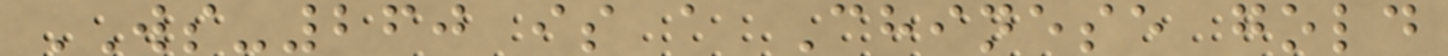WS-260 is a Chinese gold
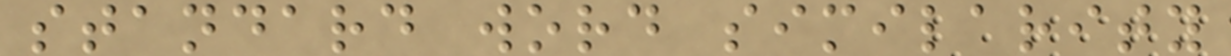standard word similarity
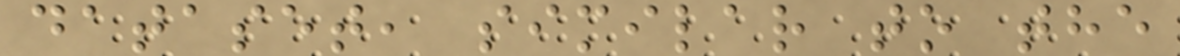dataset, similar to the
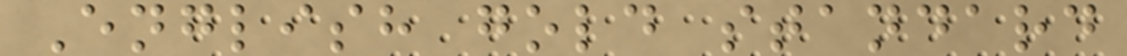English gold standard
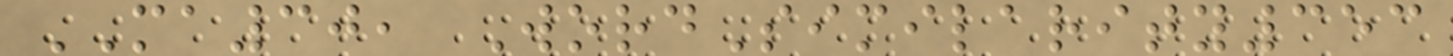MA30, WordSimilarity353
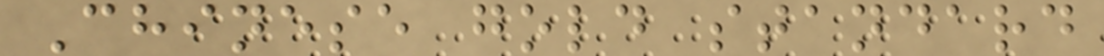Chinese gold standard
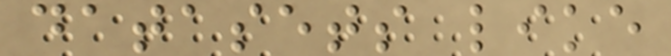datasets like
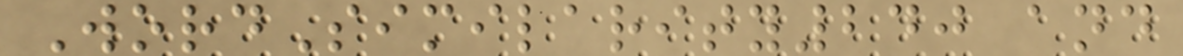WordSimilarity240 and
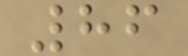86
